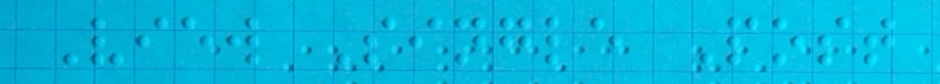View Single Post
